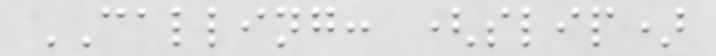CALLING: (slip)
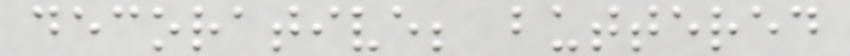decorative; buttered
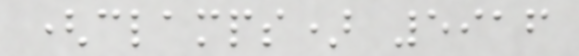(clamps) 5916
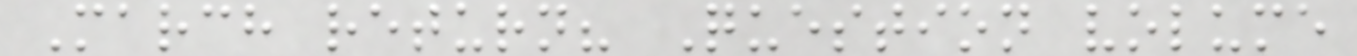March return? Question volume
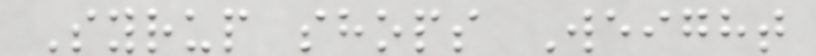Syrup shops Weight
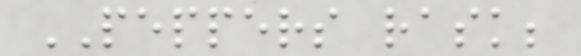PEPPERS rask;
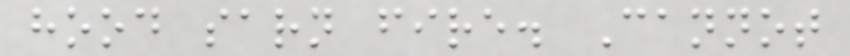hood sarn fire. Cannot
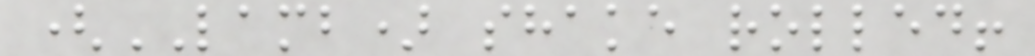(LAMB) shake rolled!
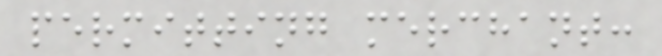permitting merchant:
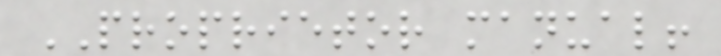PROPRIETOR manual!
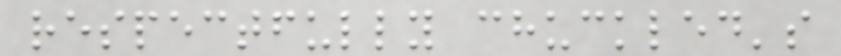respectfully chuckled's
